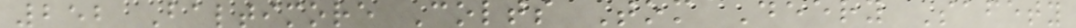252 Baltimore Colts Tom Deery Safety
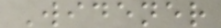Widener
